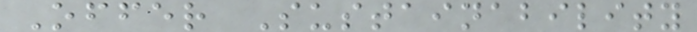Offer Sustainability
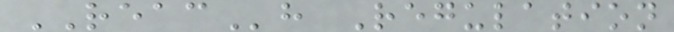REACh Regulation
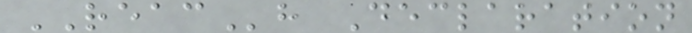REACh Declaration
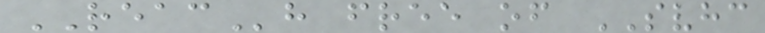REACh free of SVHC
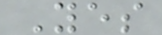Yes
